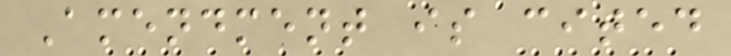Amendment is cited
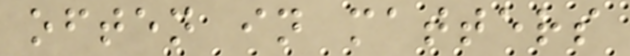often in matters
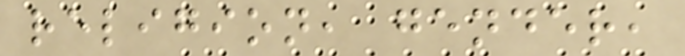religion, gender,
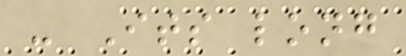- Its long
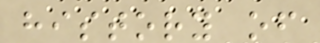history of
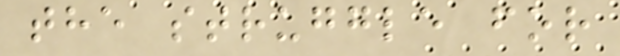the struggle for
